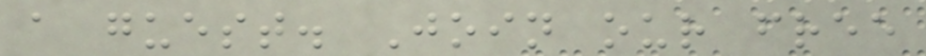a guest. Join our free
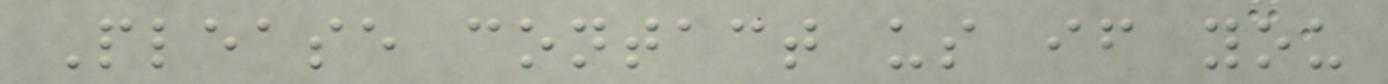Please contact us if you
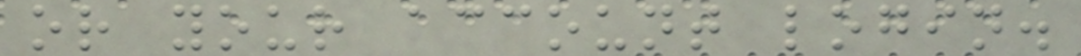or your account login.
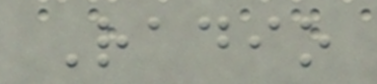Radio
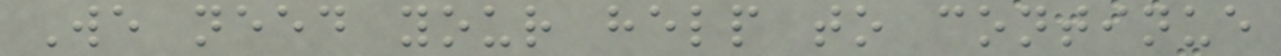We need your help to continue
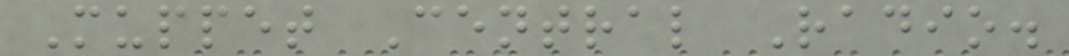Muppet Central Radio.
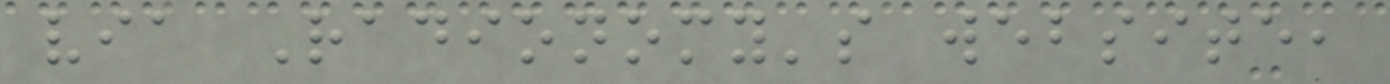via Radionomy's website,
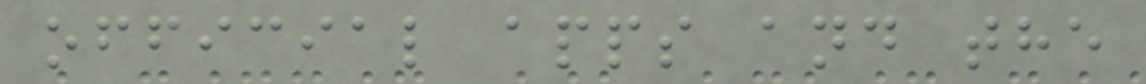official apps and the
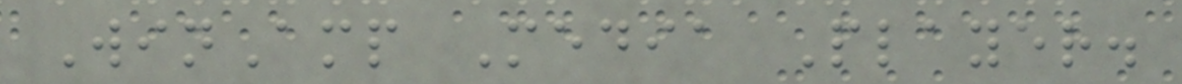WinAmp Media Player.
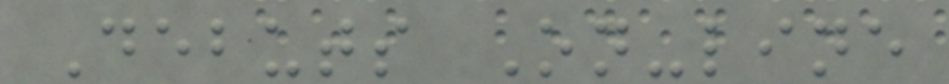Debuts On-line
